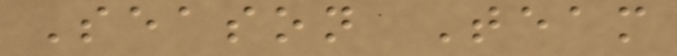Season Team
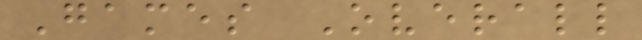Games Overall
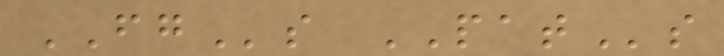FGs PATs
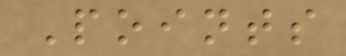Points
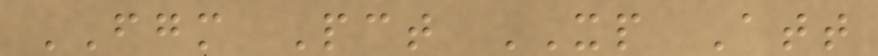FGM Pct XP Att
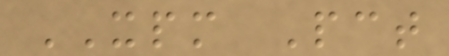XPM Pct
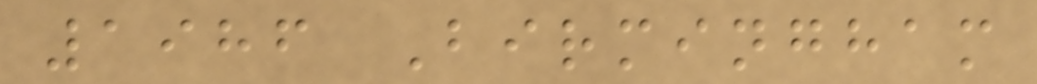1986 Birmingham
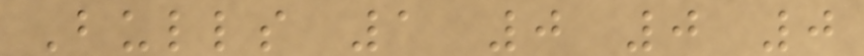Bulls 1 0 0 0
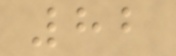82
